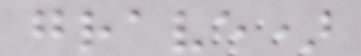grave)
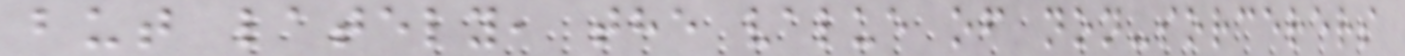but lately, the value of non-sorcerers
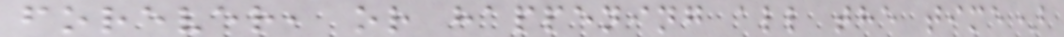forever, or happening all the time)
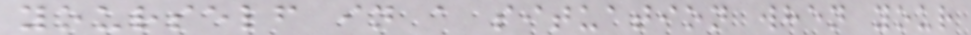yourself in a situation when your
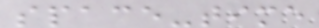space-time
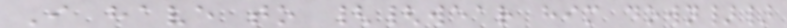I have to {{wear him down}}
